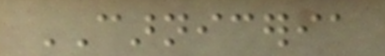CARNICERIA
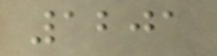1201
